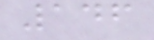146
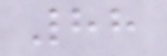88
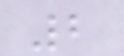2
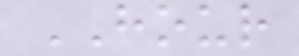HOUR
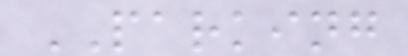PARKING
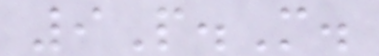9P.M.
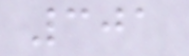301
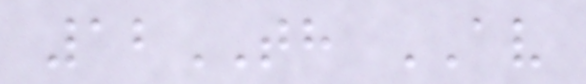12TH AV
